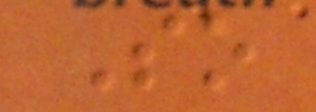So
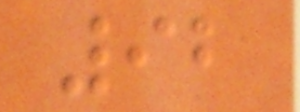92
